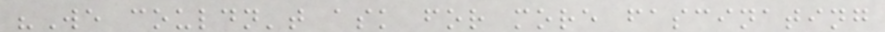"We couldn't ask for more fascinating
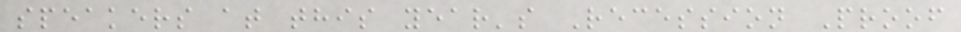speakers at this year's Recession Proof
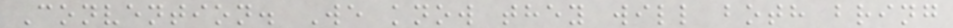Convention. We know they will both bring
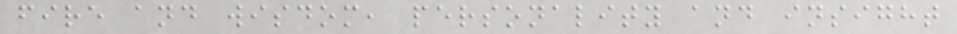fire and wisdom, personality and insight
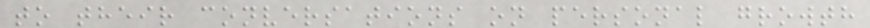to their conversations on personal growth
